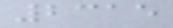2315
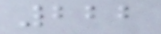222
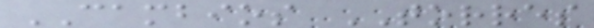CAMBIOS TORRES
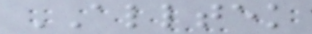ALLTEK
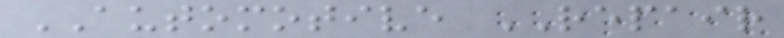AUTOMOTIVE REPAIR
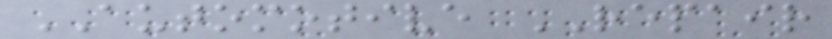AUTOMOTIVE REPAIR
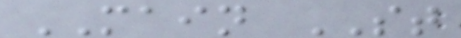MAIN ST
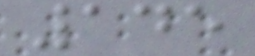145
